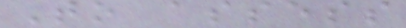To assess
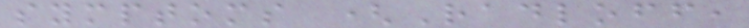symptoms (Radloff,
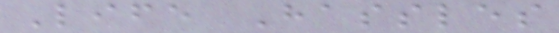Life Hassles
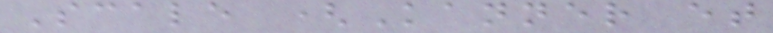Scale (Kanner et
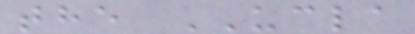the UCLA
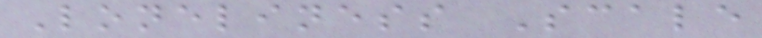Loneliness Scale
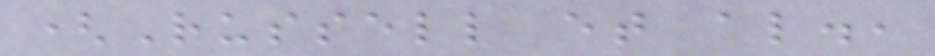(Russell et al.,
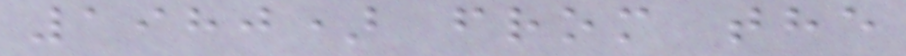1980) from the
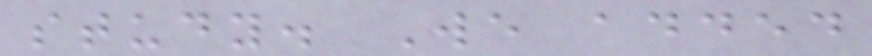study. We added
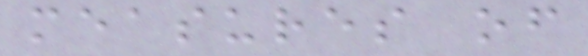measures of
